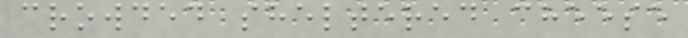crowded sheltered cheese
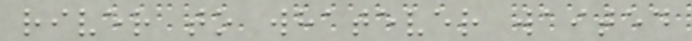river to whatever waited
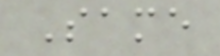Same
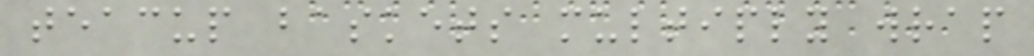teacup baskets multiply wrap
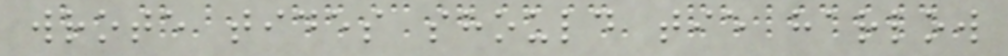wrote tides should tie harlow
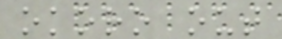okoro out
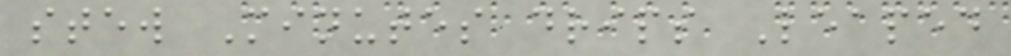stew Minutes drips Leaped
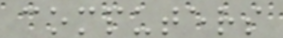computers
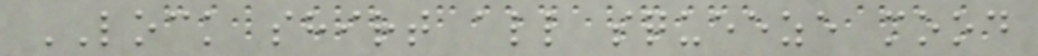LOCK shirt all squeeze mood
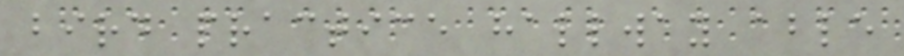bird practice hallway able
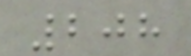208
